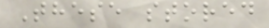These stored
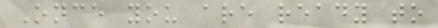Once you are ready to
